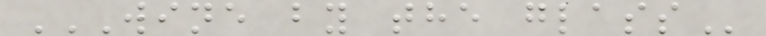WINE BY THE GLASS
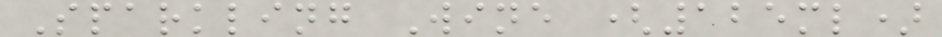Sparkling Wine (125ml)
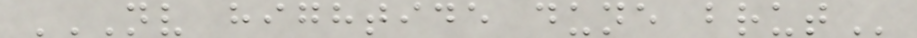NV HIGHTIDE DUNE BRUT
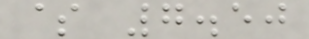$ 7.50
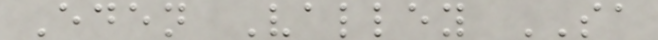Eden Valley SA
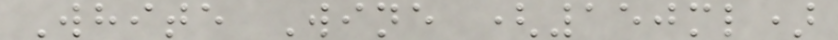White Wine (150ml)
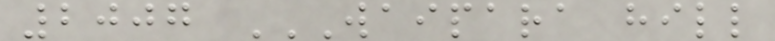2007 WAIPARA HILL
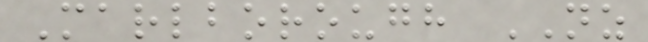Marlborough NZ
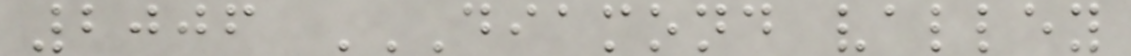2006 DIAMOND VALLEY
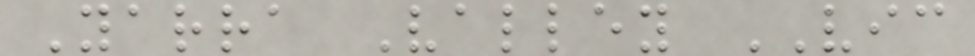Yarra Valley VIC
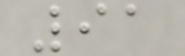91
